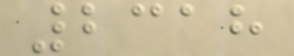2318
